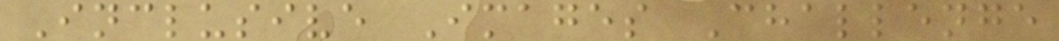Inclusive Images Challenge
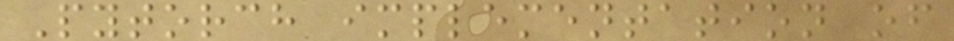Pytorch implementation of
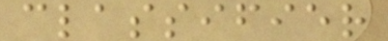classifier
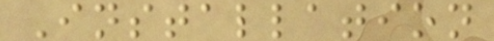Installation
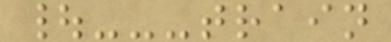|---train
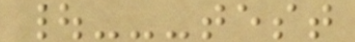|---test
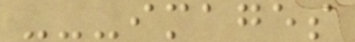---images
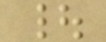|
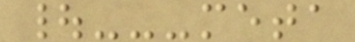|---meta
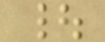|
